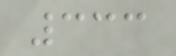333
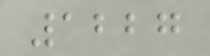1227
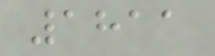1811
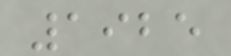1925
